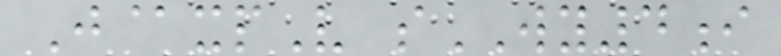J@xpV sWY4i
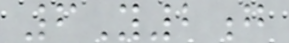6Y2g
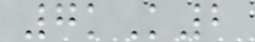7kK2
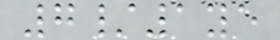7/1ye
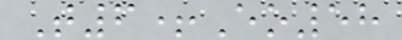T6+Eo58
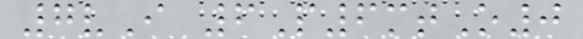7vI 6P6mtO0
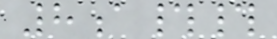8a##
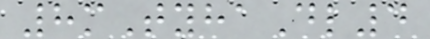8mTyhaDl4
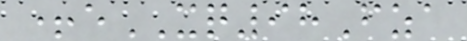+eXQ98Fza
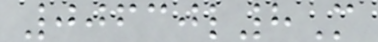00630l8M
